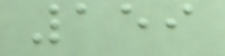159
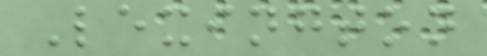Lexington
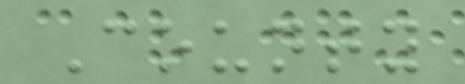County
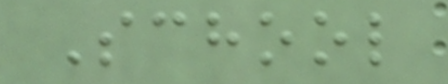School
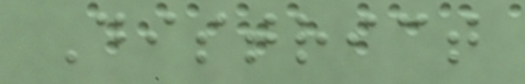District
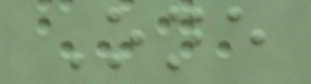One
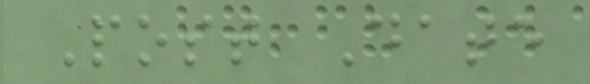Post Date
